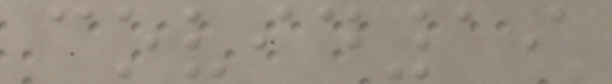covid19
